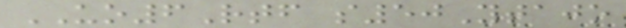UO6Rtf s50Ytajo
